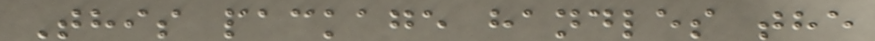This package handles the
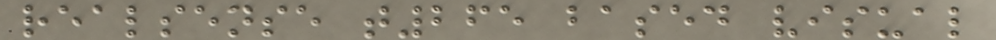realsense t265 based visual
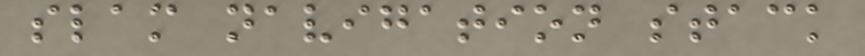slam navigation stack
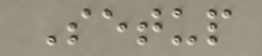Setup
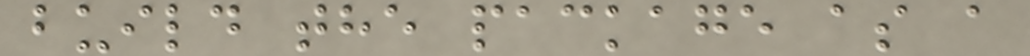build the package as a
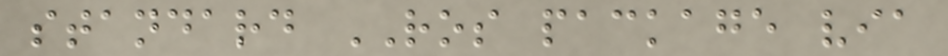standard ROS package via
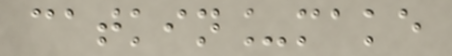catkin_make
